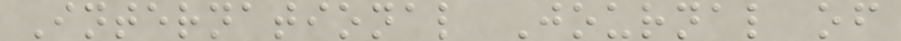International Journal of
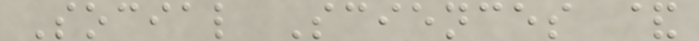Social Sciences &
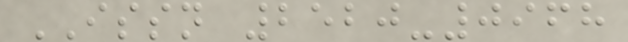ISSN 2520-0968
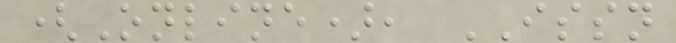(Online), ISSN
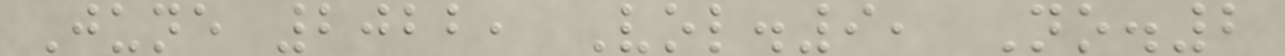June 2022, Vol.9, No.2
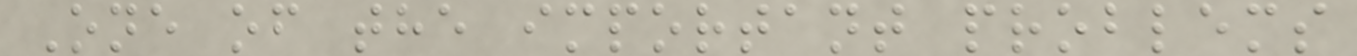One of the important problems
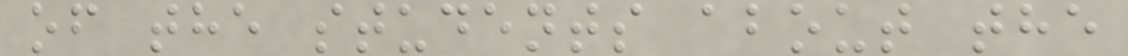of the students about the
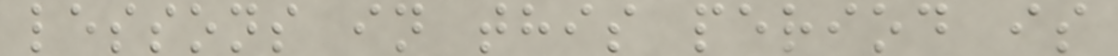lessons in this period is
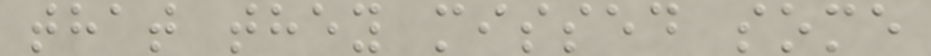that they missed some
